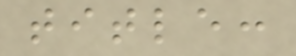title:
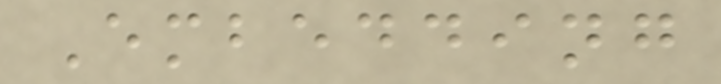Embedding
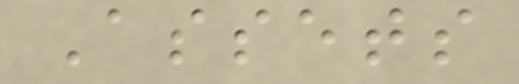Assets
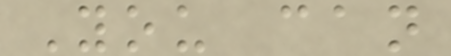You can
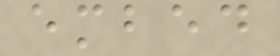embed
